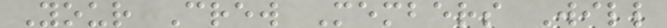Your Crew Members Will
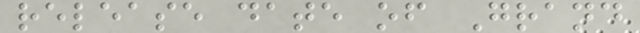release date of Grand
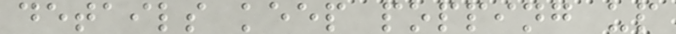details keep popping up
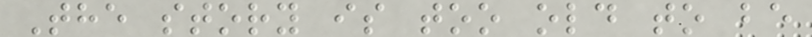The story is too old to be
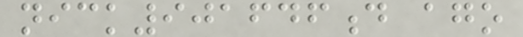nick901646d ago
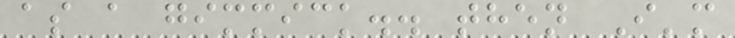as a gimmick.. then I'm
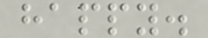happy.
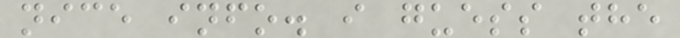nice info. i guess the
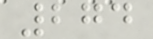274
